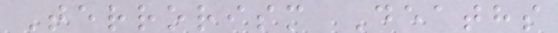Terrorism Deaths
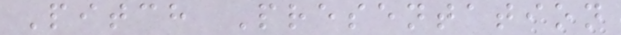Pitch Presentation
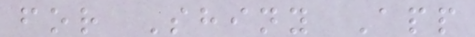for Shiny App
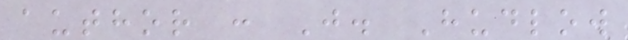author : J. Hudlow
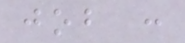job :
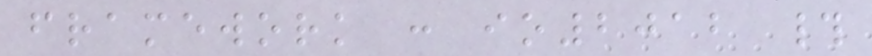framework : io2012 #
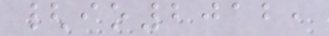{io2012,
